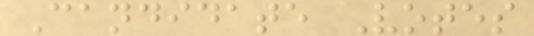Candidate Votes
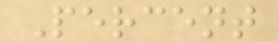Percent
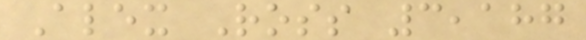Alex Ross 3,187
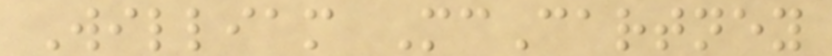William McCartney
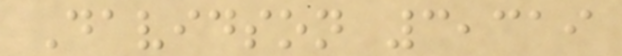Davidson 3,319
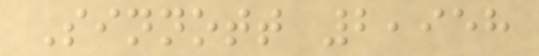Sinnott 2,958
